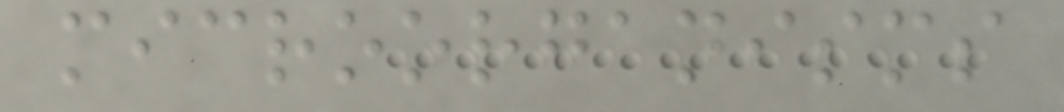microorganisms
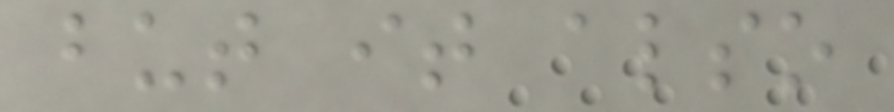but it also
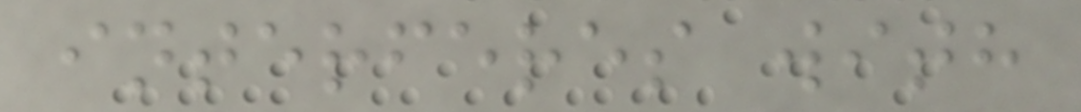interferes with
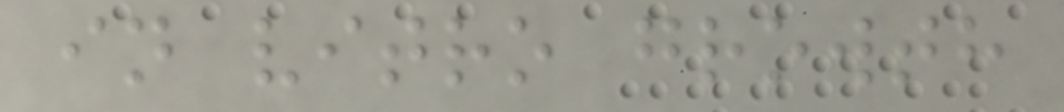in vitro growth
